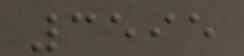3595
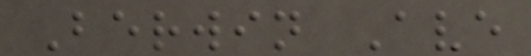Berwin Ave
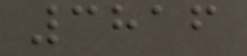3816
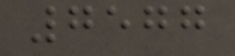7577
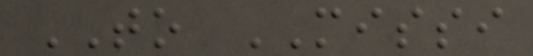TO MISSI
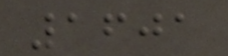1601
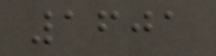1601
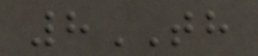8TH
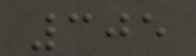305
